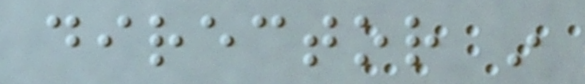director in
